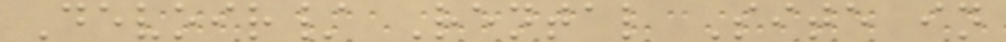Devoir/ Rental Site in
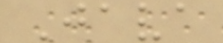Java
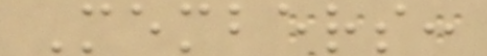Members:
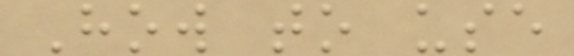How to use
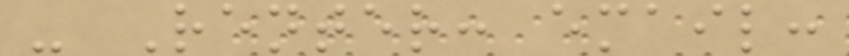- Renter: email:
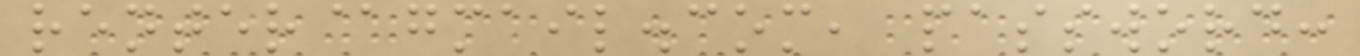renter@gmail.com, password:
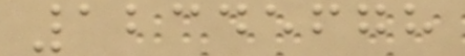12345678
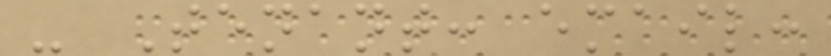- Tenant: email:
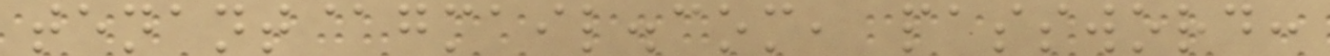tenant@gmail.com, password:
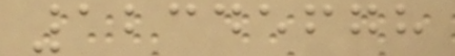12345678
